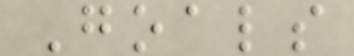Goals
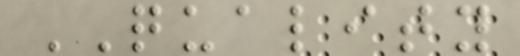QUALITY
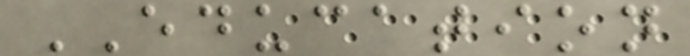EDUCATION
